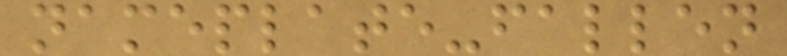nameplate-fallen
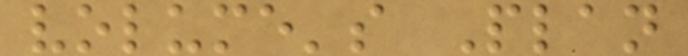volume's Plan
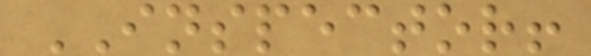INSPECTOR!
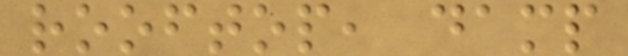rooftop, damp
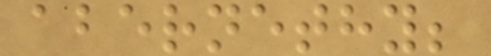abernethy;
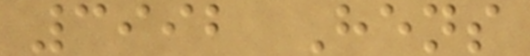3992 Hens
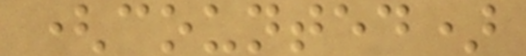(counted)
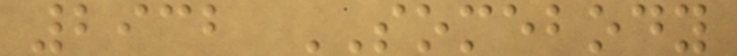2932 SOMEBODY
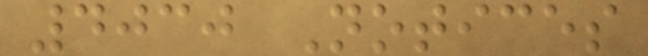4030 Notices
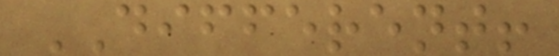DIFFERENT!
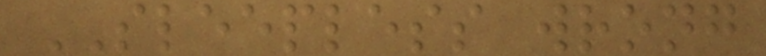SLEEPLESS wrong
